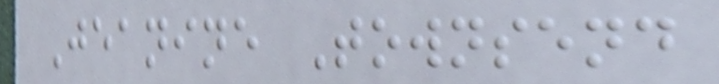Jeanine Townsend
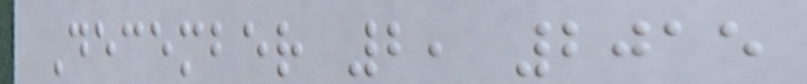December 2, 2015
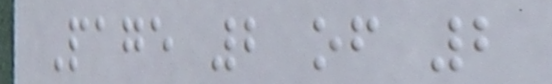Page 2 of 2
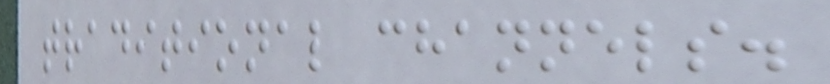traditional channels.
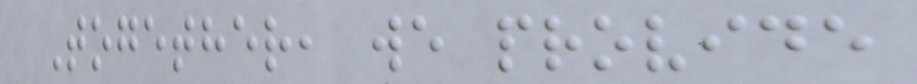Together, we provide
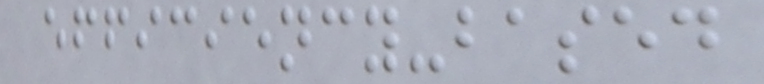efficiency-based
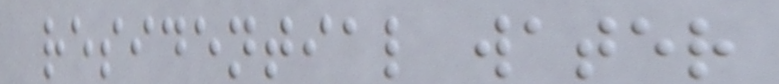residential water
